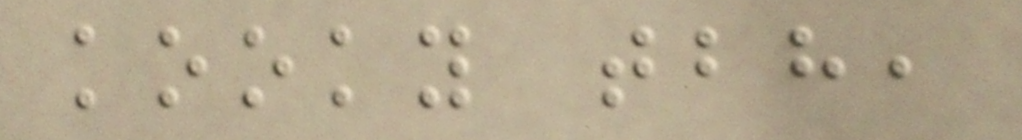kooky tbh,
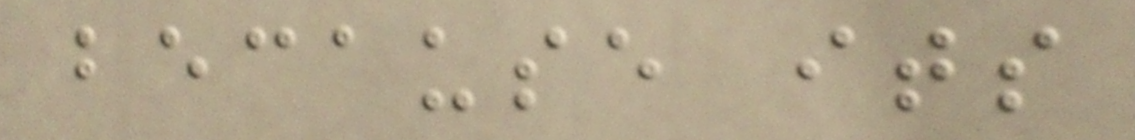because its
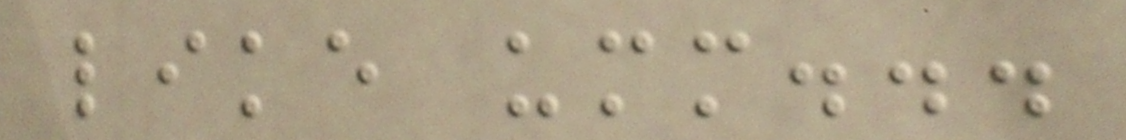like umm...
